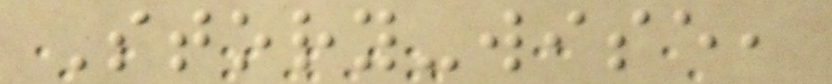Story-wise,
